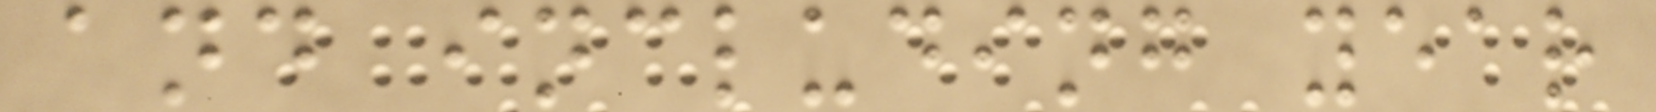and including year
